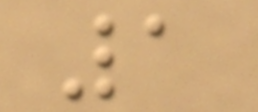1
